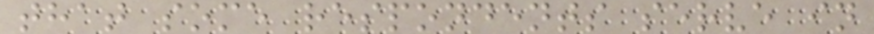that some respondents serve in
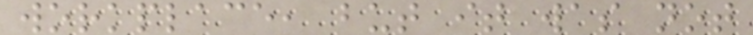workplace, but it was not
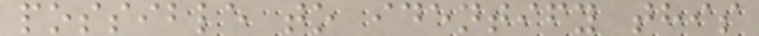possible to identify this
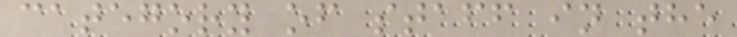category of staff in the
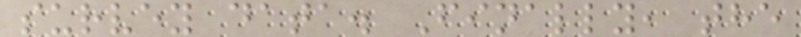survey data. Finally, the
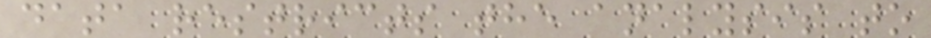data restricts the analysis to
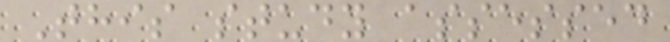This study assessed
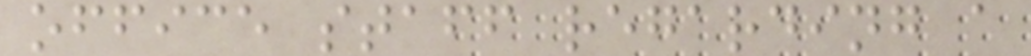office staff regarding a
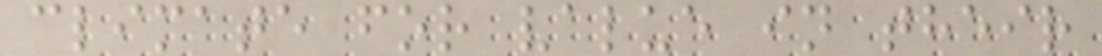climate for value in their
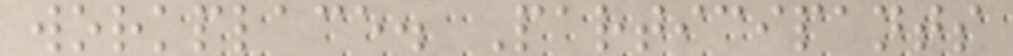workplace. Participants
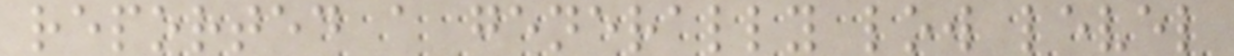reported a generally low level
